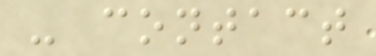- contact
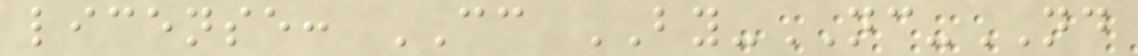license: CC BY-NC-ND
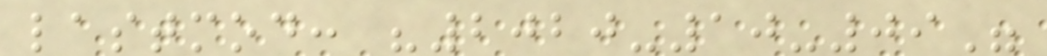lastmod: "2020-10-09"
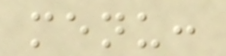menu:
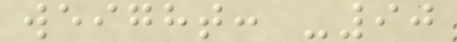weight: -90
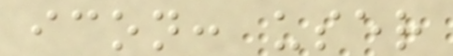icon: user
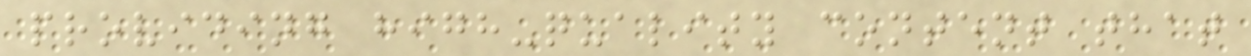providing high-quality content that
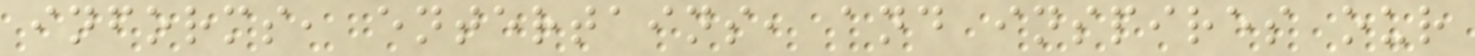informs, entertains, and inspires our
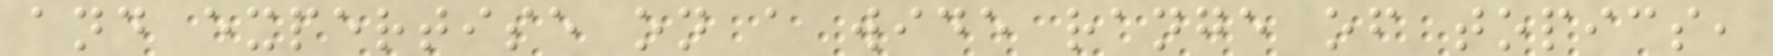and expertise on a wide range of topics,
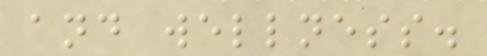and wellness.
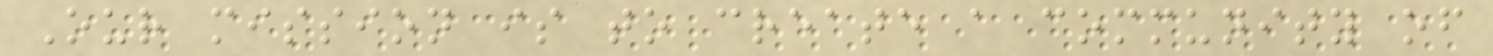Our mission is to create a community of
